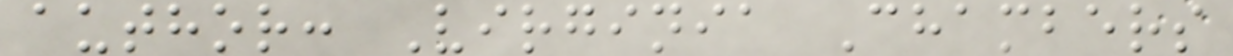author: Virginia Chambers
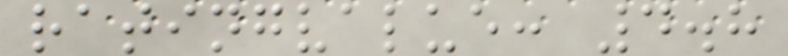ratingvalue: 4.8
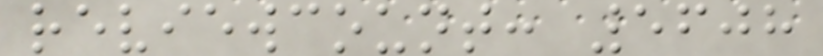reviewcount: 5608
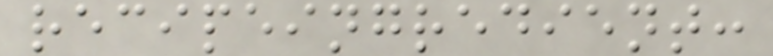recipeingredient:
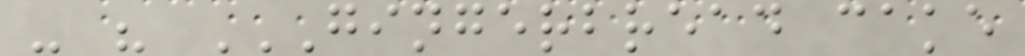- " GINGERBREAD CAKE
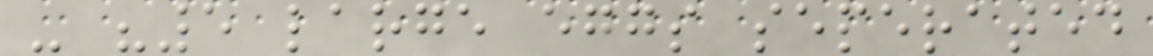- "5 large eggs seperated
